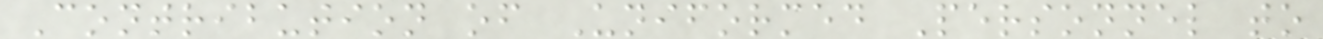Contribution of Uniformed Personnel to
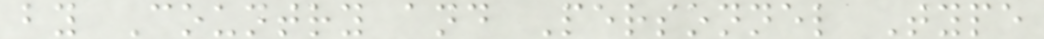by Country and Personnel Type
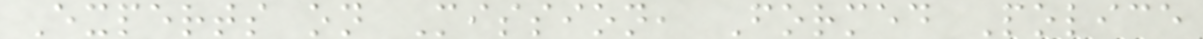Experts on Mission, Formed Police
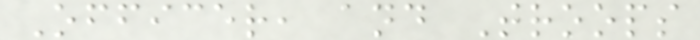Officer, and Troops
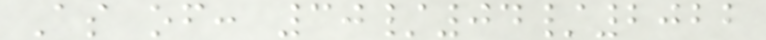As of: 30/04/2022
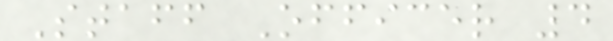Staff Officer 4
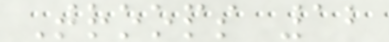Troops 12
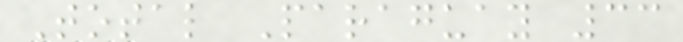Total Paraguay 33
